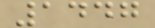1447
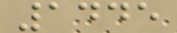1445
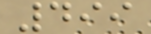499
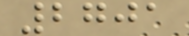2701
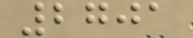2701
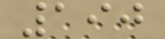190
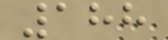188
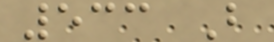533 B
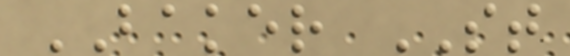BAKER ST
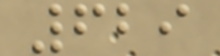629
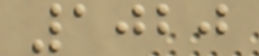1020
